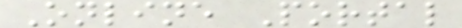Online Portal
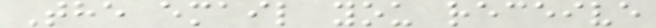The email you receive
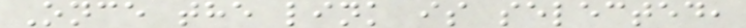Once the link is selected,
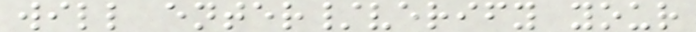will enter/verify your
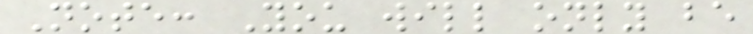Note: You will only be
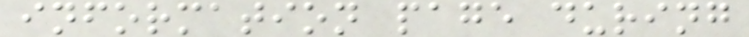information page during
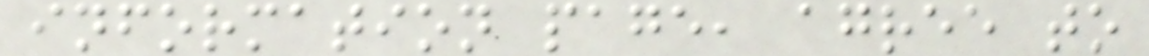information page, agree to
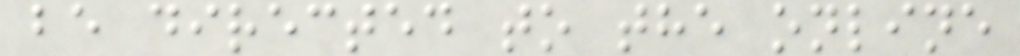be directed to the online
